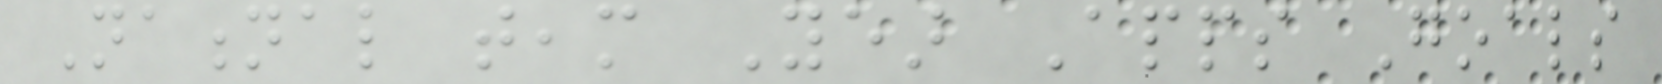National team Year Apps Goals
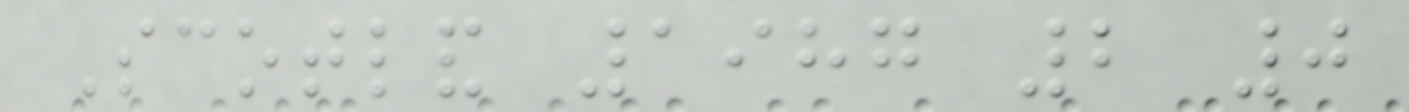Scotland 1987 2 0
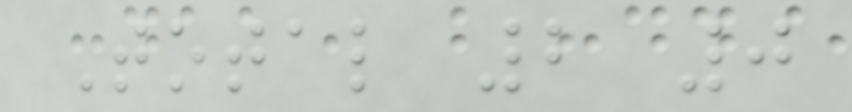Total 2 0
